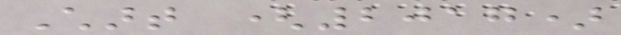Chart (2017)
